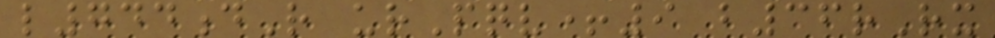l744dR urPqv+9 b36rRx
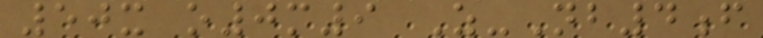50x o0m9 Z-Nb4f
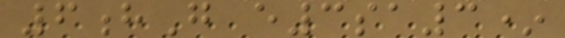6hG e3sa3*
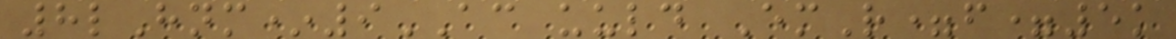8lHnm*9AC uuld EmR=f=5k
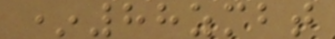*88zmbt
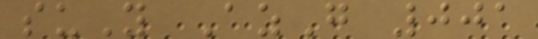suY AzG 001
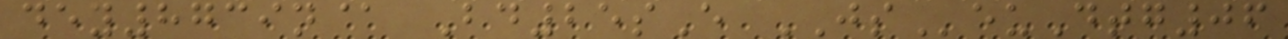dey8739n@ Bd25sE JSeuDtg06
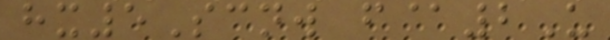hx5Scnw f@2U
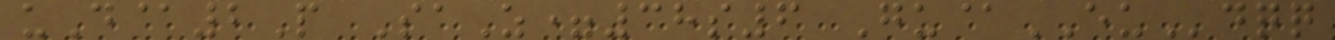uD@2P SaZ=38s6 Gu@EUdqq
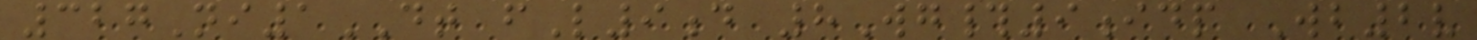327Ni1DT fL9d 8Wg#9idp Wb2v
